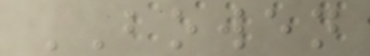BOWEN
